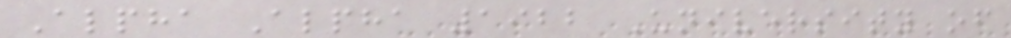Alpha Alpha 1922 University of
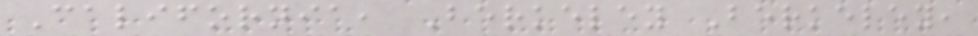California, Berkeley Berkeley,
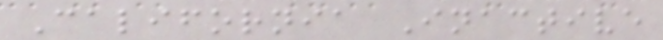California Inactive
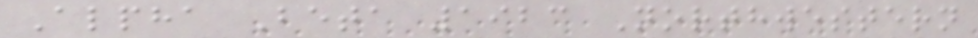Alpha Beta 1923 Northwestern
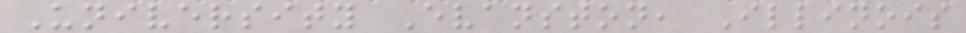University Evanston, Illinois
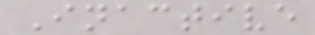Inactive
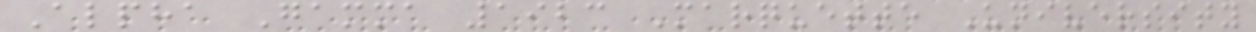Alpha Gamma 1923 Marquette University
